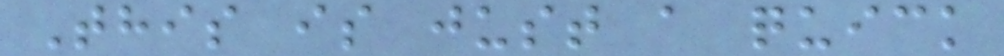This is just a quick
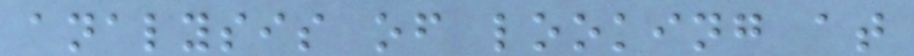analysis of looking at
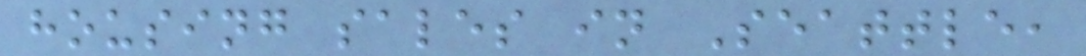housing sales in Seattle,
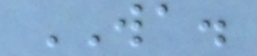WA.
